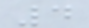4
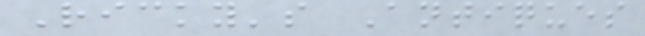Ricky's Antiques
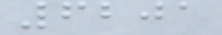6201
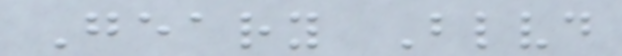Geary Blvd
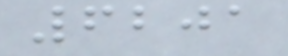6201
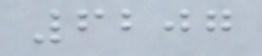6207
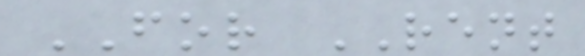FOR RENT
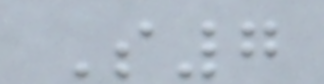S7
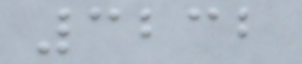3232
